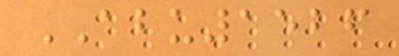ABU1526
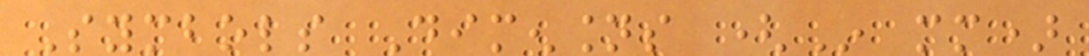Symbols Dimensions (In mm)
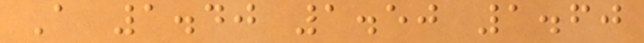A 1.40 1.50 1.60
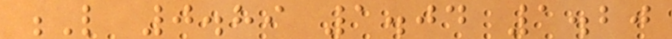L 0.89 1.04 1.20
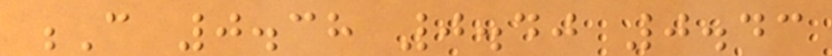C 0.38 0.40 0.43
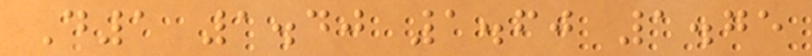D1 1.40 1.60 1.75
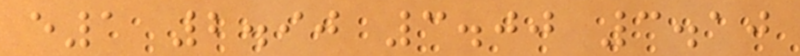e1 2.90 3.00 3.10
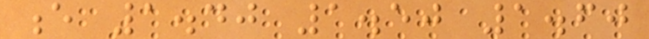e 1.40 1.50 1.60
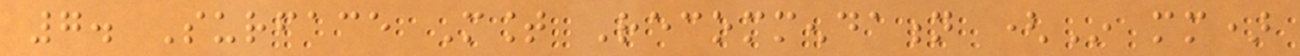7. Surface Mount Recommendation (In mm)
